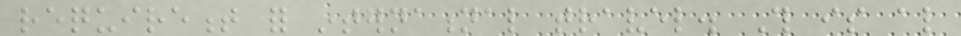requirement for international travel. This is also
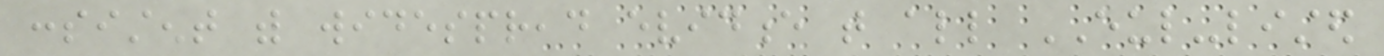consistent with widespread evidence that all EUL-listed
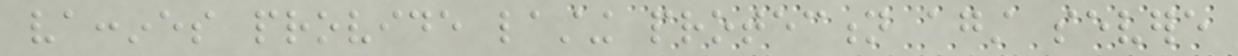vaccines provide lasting protection against severe
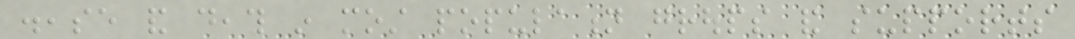disease and death in most population groups and supports
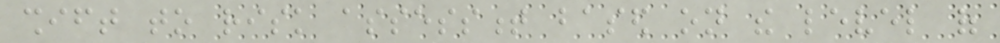shift to risk assessment based on the level of
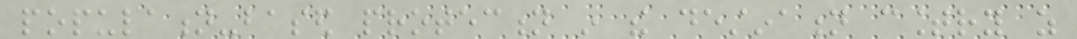population-based protection in the destination country as
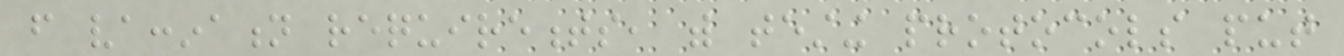from vaccination requirements, with testing protocols put
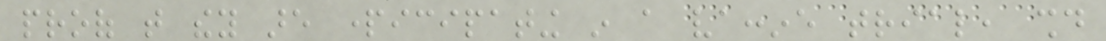proof that they are participating in a vaccine trial, should
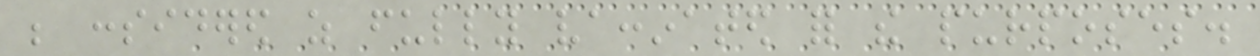be considered as fully vaccinated for the purposes.
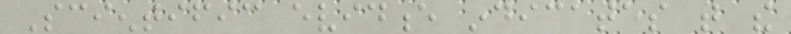Scientific evidence indicates that the
